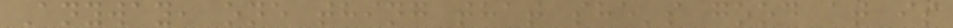Anyway, one thing that she's good at is
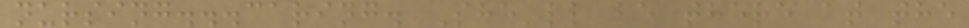nursing...caring. She'll be there at the
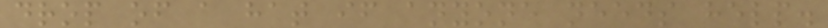drop of a hat if anyone needs help.
